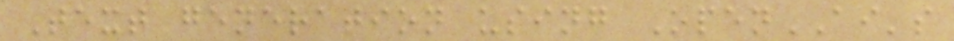Text generation using OpenAI's
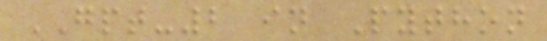GPT-2 in Python
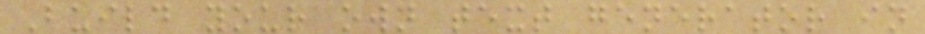Build your own text generator in
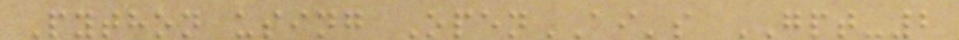Python using OpenAI's GPT-2
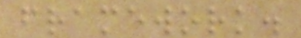framework.
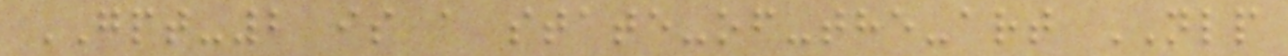GPT-2 is a state-of-the-art NLP
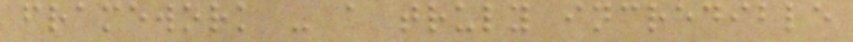framework - a truly incredible
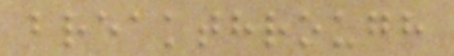breakthrough
